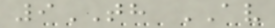9TH AV
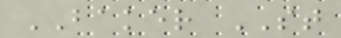BAKER ST
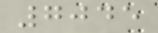7045
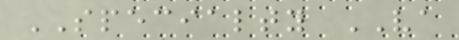SPECIALTY VA
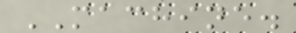MACHINE.
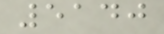5140
